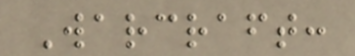Warcraft:
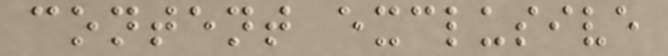content exclusive
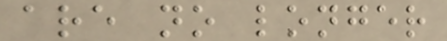are no longer
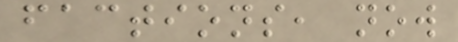factions, now
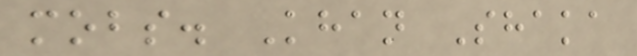mobs. Khan Shaka
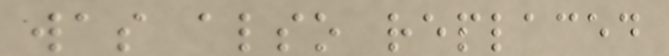was also replaced
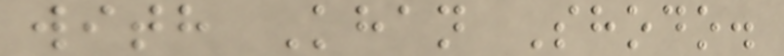with Khan Shodo.
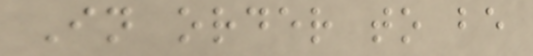In order to be
